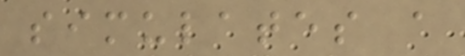simulates a
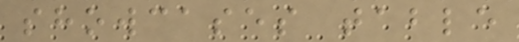showcases table
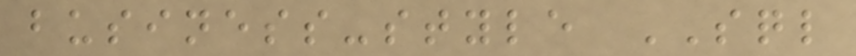business-style SQL
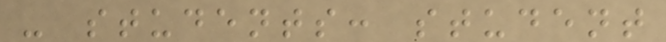- students: student
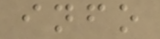info
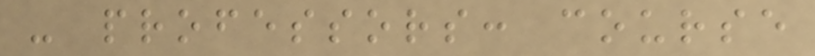- professors: course
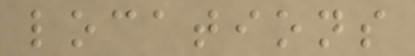locations
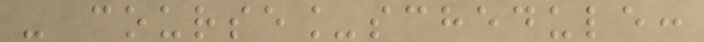- course_schedule:
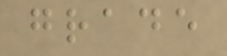grade
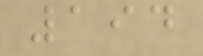194
